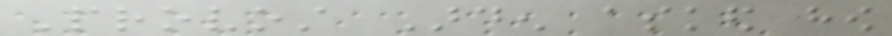Provost Arden asked how
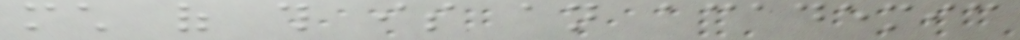much of this is an academic
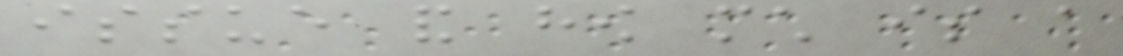issue and how much is a
